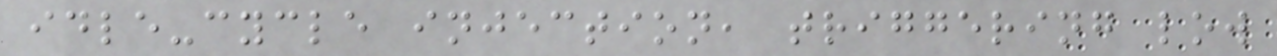idle-cycle injection, triggering low
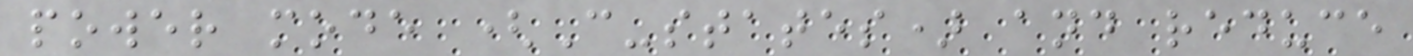power mode (C-states) and reduce
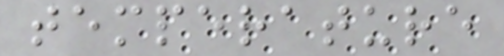temperature
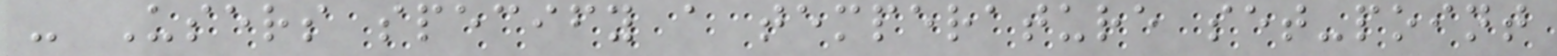- Users specify a temperature set-point
